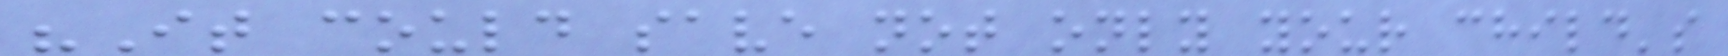"It could save not only your child's
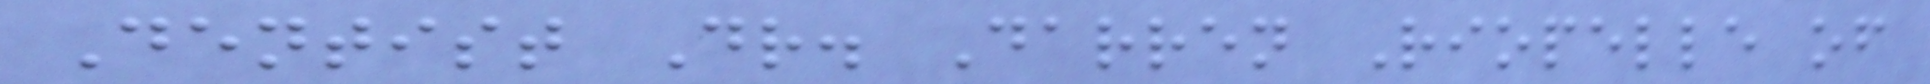Dentist Dr. Darren Riopelle of
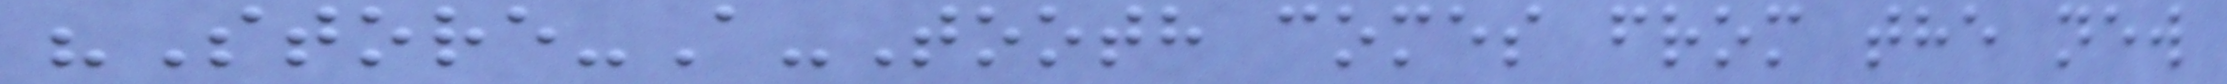"Store-A-Tooth comes from the new
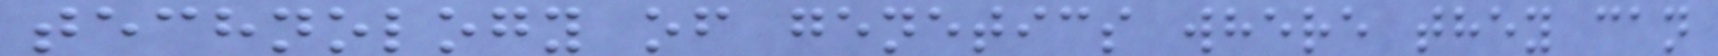technology of genetics where they can
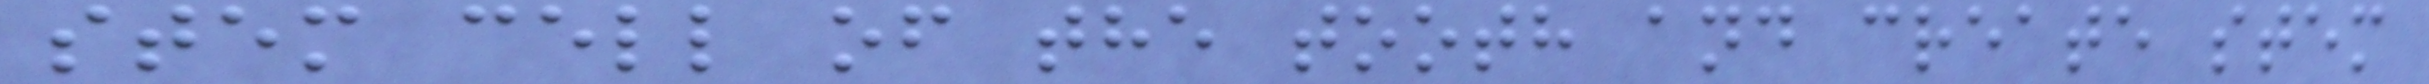stem cell of the tooth and create stem
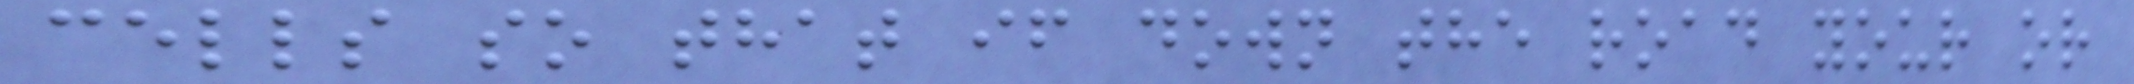cells so that if down the road your or
